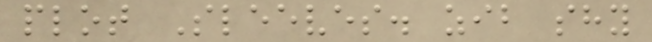plot Sleeves. zib shy
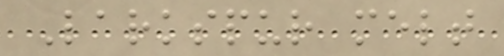Larkspur melt
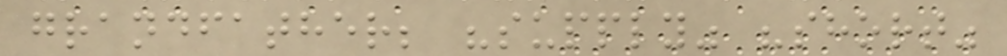grandfather; "supply" "short"
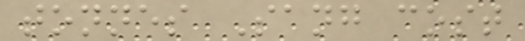tonnes Sang cost
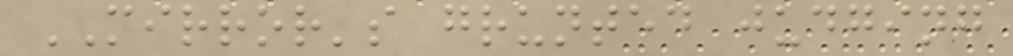MIRROR's grunted judging
